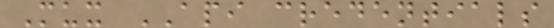Mux API credentials
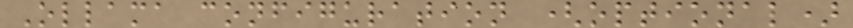Ollama configuration (optional)
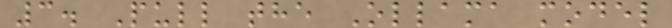3. Pull the Ollama model
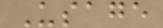Usage
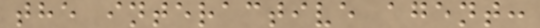the interactive agent:
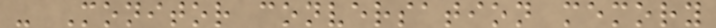- Monitor conversation memory
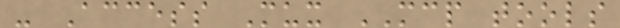- Access Mux MCP tools
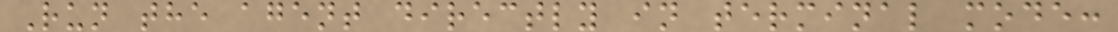Run the agent directly in terminal mode:
